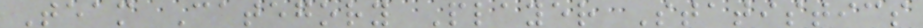Team Category Player Statistics
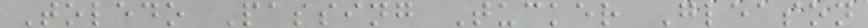Toledo Passing Tucker Gleason
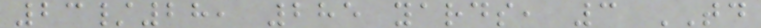23/28, 285 yards, 3 TD
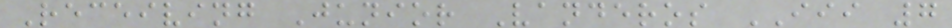Receiving Junior Vanderos III 7
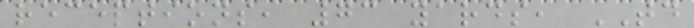receptions, 73 yards, TD
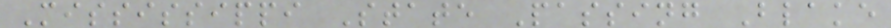Mississippi State Passing Blake
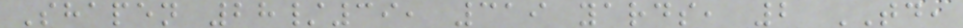Shapen 28/39, 319 yards, 2 TD,
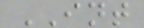INT
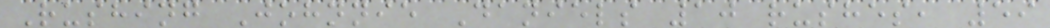Rushing Johnnie Daniels 10 rushes, 59
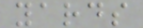yards
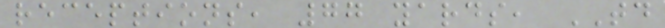receptions, 77 yards, TD
